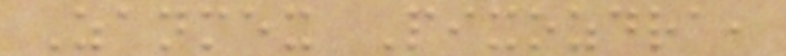Zanmex Pixozdra,
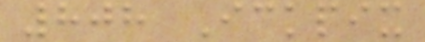808 Ickpix
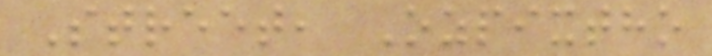Street, Ozpixtho
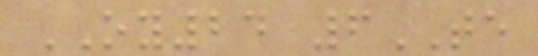OY24 6TE
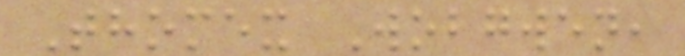Thomex Wobgwen,
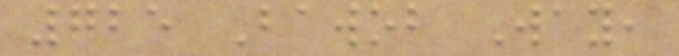725 Bawob Way,
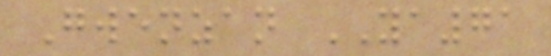Gwenzan YA71
